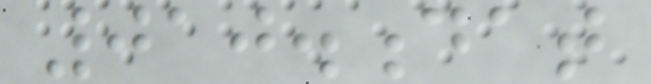010.dat
